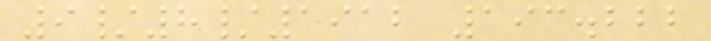9/8/1912 193.222
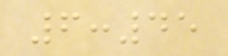6:45
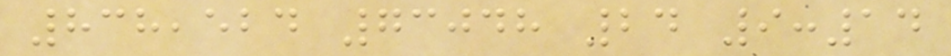838,524 73048 24 9:14
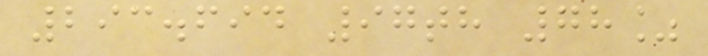293.694 97th 78%
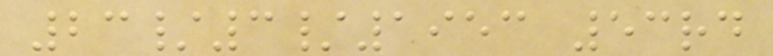23/3/1953 53rd
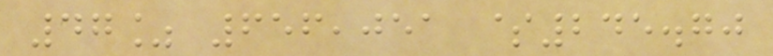47% 656,051 $245.70
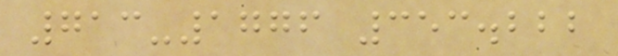713-1776 353.222
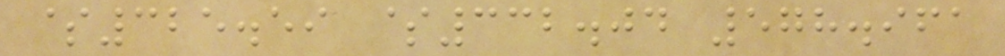$325.59 $332.04 578.961
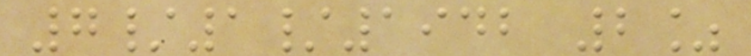7/1/1942 2%
